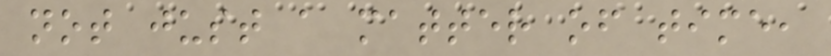not just a matter of time,
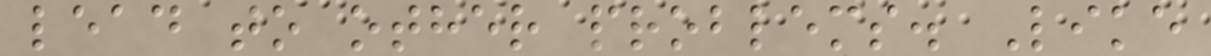lead to other problems. Like
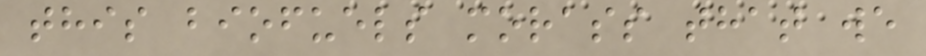this biofuels morass that we
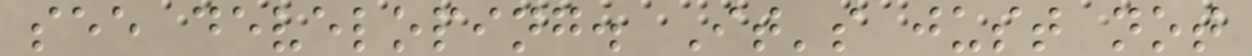see developing. It's just not
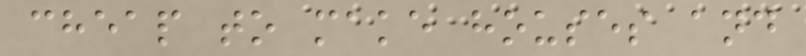cheap to make houses and
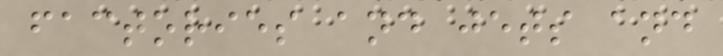factories and jets and
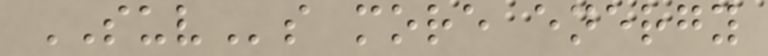SUVs more energy
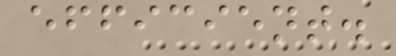efficient.
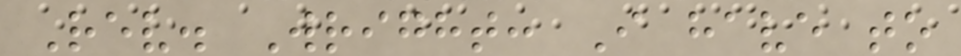Rev. Wright: I have to
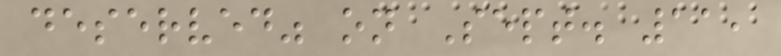deserved" on Sept. 11,
